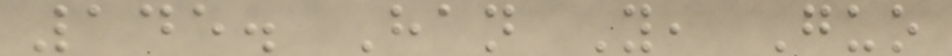145. Han Y, Guo
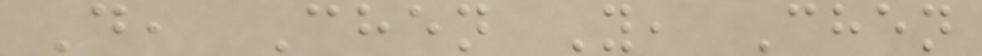D, Chen Y, Chen
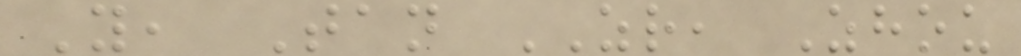Y, Tan ZR, Zhou
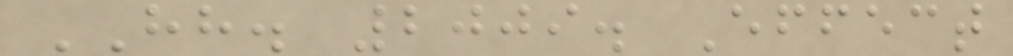HH. 2009. Effect
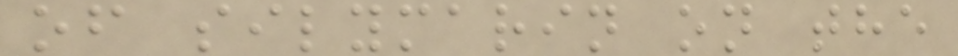of silymarin on the
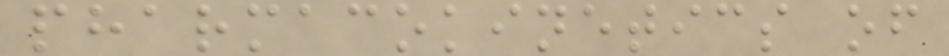pharmacokinetics of
